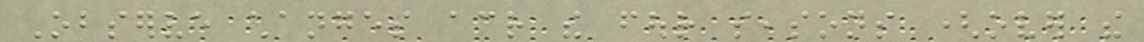Observe changes across the four seasons (over the
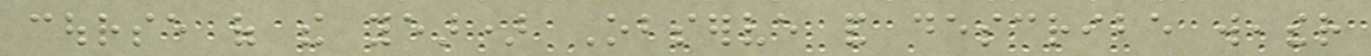course of the year) Observe and describe weather
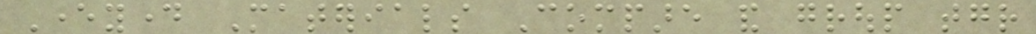Everyday Materials Compare and group together
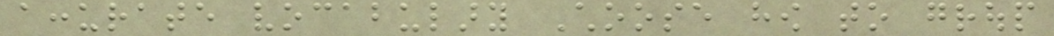accurate vocabulary Choose how to group
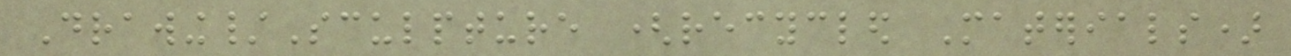Drawing/Sculpture (recycled Materials)
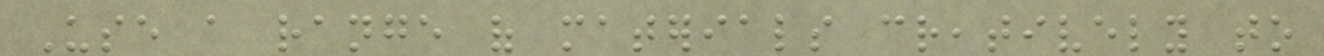Use a range of materials creatively to
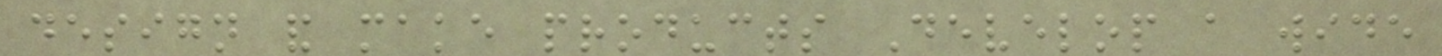design and make products Develop a wide
